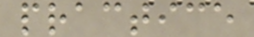practice
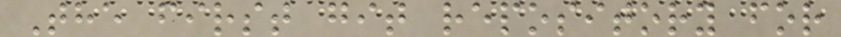The first git repository for
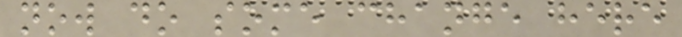now do some change here
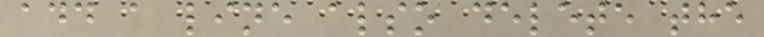add a line also delete the
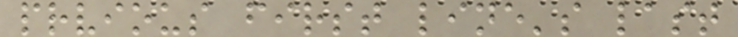prvious first line's last
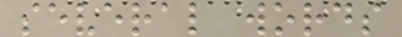several words
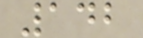142
